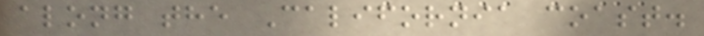along the California coast.
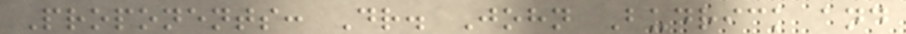Proponents: Dr. John Budrick and
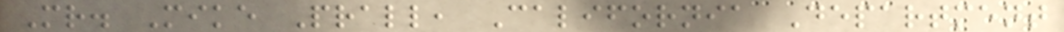Mr. Mike Prall, California Department
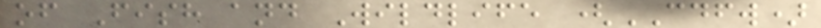of Fish and Wildlife (CDFW)
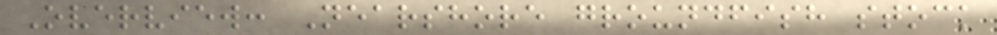Overview: Nearshore groundfish stock
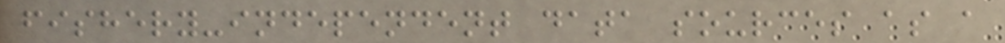fishery-independent data sources as a
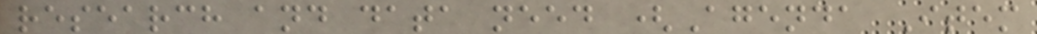research and data need (Agenda Item
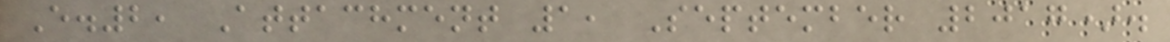E.2, Attachment 1, September 2017).
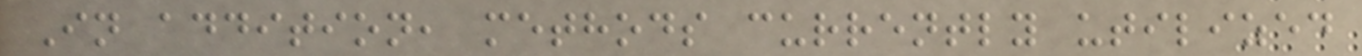In addition, methods currently utilized
